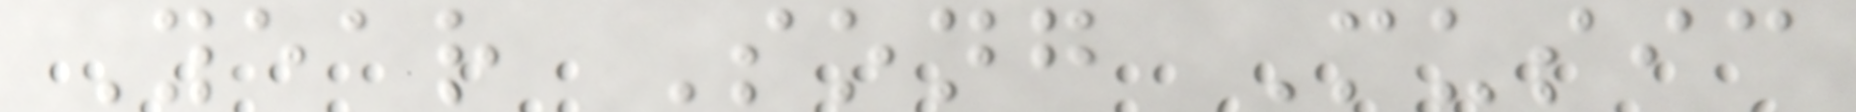Year Song Music
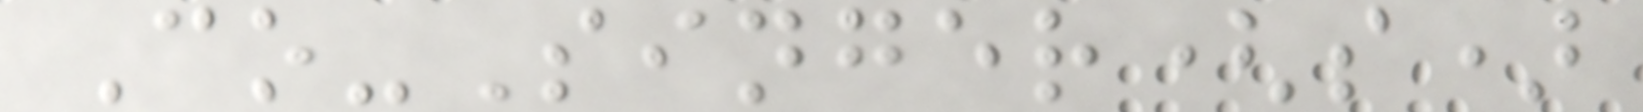Co-Singer(s)
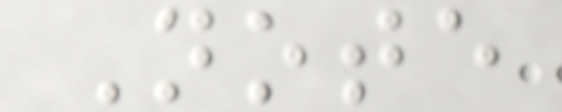Note
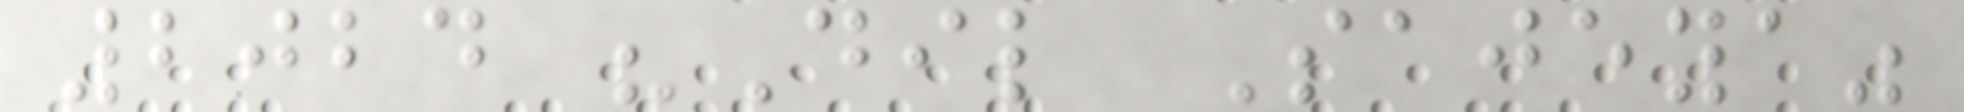2024 "Dil Sajeya"
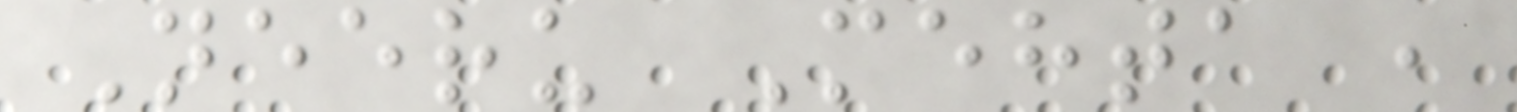Neeru Mehta ,
